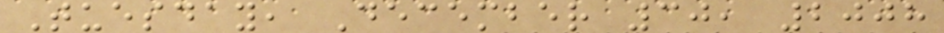Tuesday, December 30, 2008
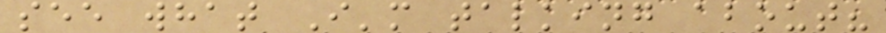see what I'm talking about?
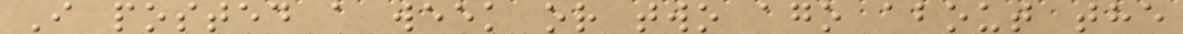I posted a week or two ago about the
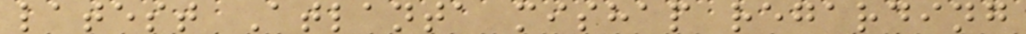latest Atlanta mishap regarding
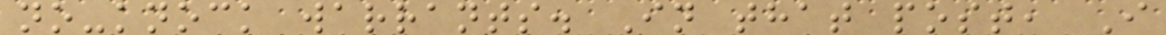no-knock warrants. In that post, I
